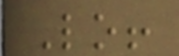Lo!
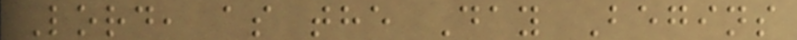Lord, as the Day Begins
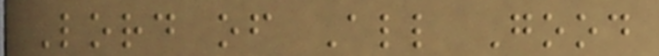Lord of All Good
